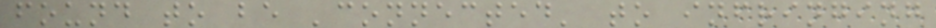found to be 'connected' to infringing
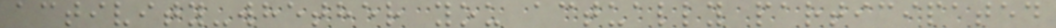activity-whether you actually participated
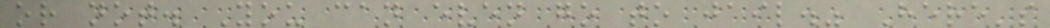or not. You can even go to jail." Here's
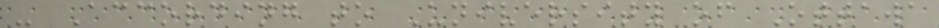- According to University of Ottawa
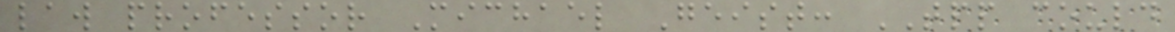law professor Michael Geist: TPP could
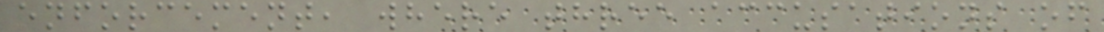enforcement, where three accusations of
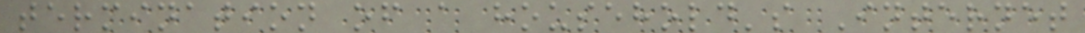termination of a household's Internet
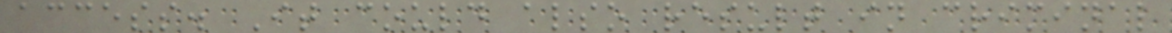access. It could also result in criminal
